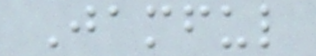Jamful
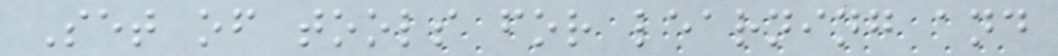Set of tools for learning and
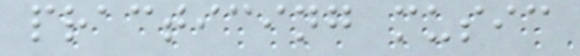practicing music
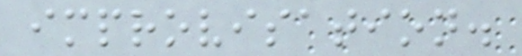improvisation.
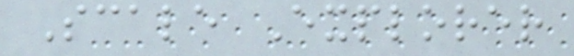Scale Explorer
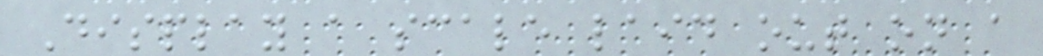Display a scale laid out on a
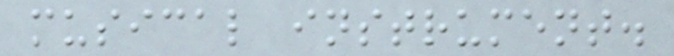musical instrument.
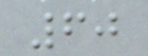60
